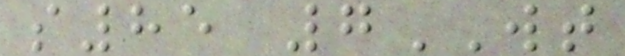s85 7WT
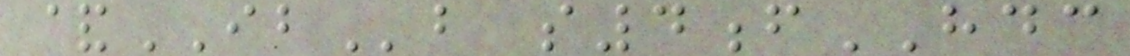&IBb s4fHDC
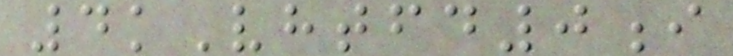4kVhtfd0i
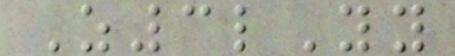Z3lYy
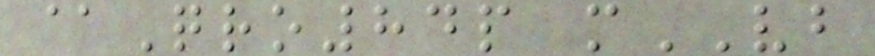@Qro84p mVB
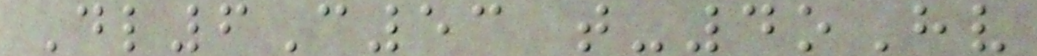Dl6C53 t-4oHv
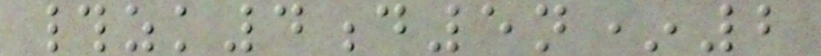#zk4d5n*2
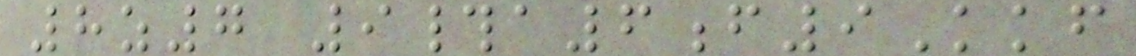8z7 9#a6f9Kkf
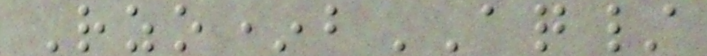Rzo*bAQ/
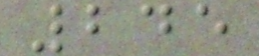245
